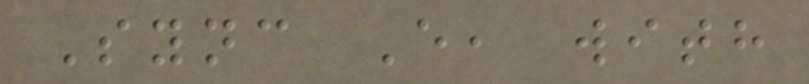Sync E, with
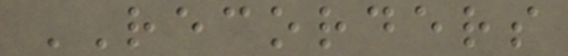RECORDERS
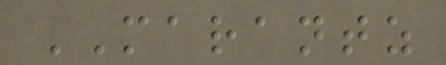MARANTZ
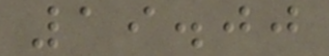19.00
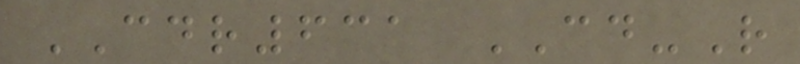CDR631 CD-R
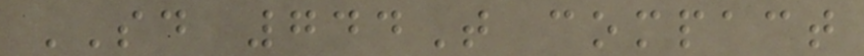SD 744T compact
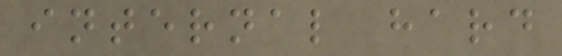internal hard
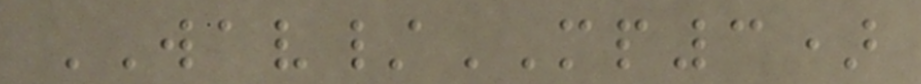WAV/MP3)
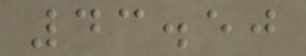43.50
